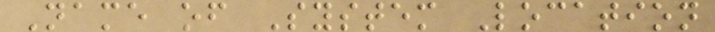Name of System Location
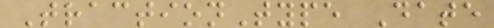TractionType Date
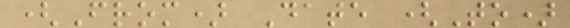(From) Date (To)
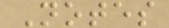Notes
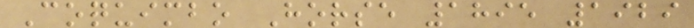Coquimbo Horse 1895 1929
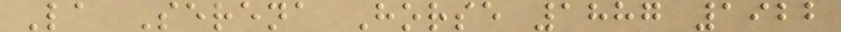La Serena Horse 1887 1922
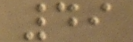49
